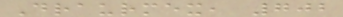Draurmex, 702
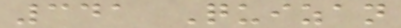341 Quizan
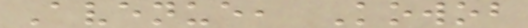Avenue, Kowob
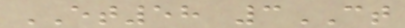ET58 3CT
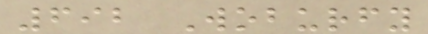692 Woburfy
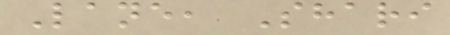Lane, Shari
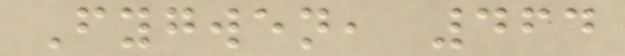Fygwen, 464
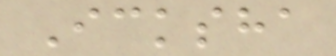Icksha
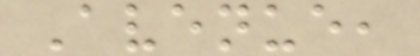Avenue,
